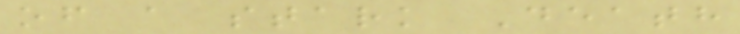of a stark Death
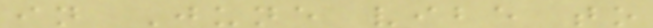in June vibe to
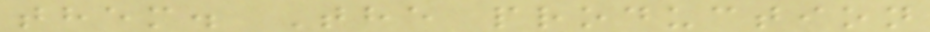them. The production
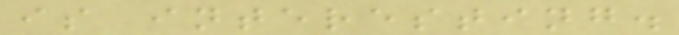is interesting.
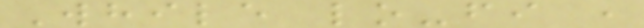While lo-fi ,
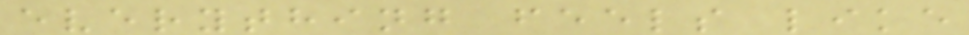everything feels like
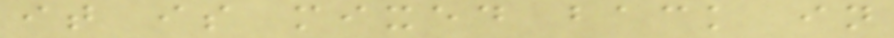it is mixed back in
